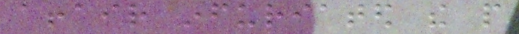affair infuriated the people
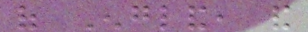of England, and
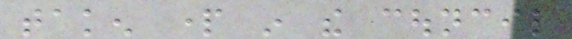taken part in the council
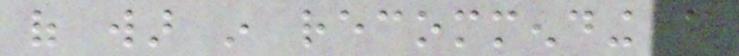of war in recommending a
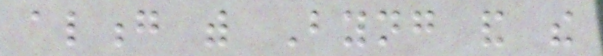along with Byng and the
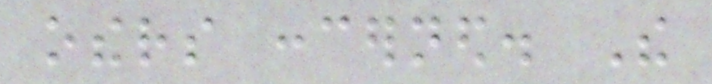others concerned. The
